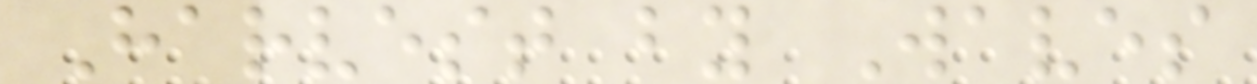Harvest by Waves
